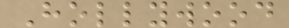Hollywood
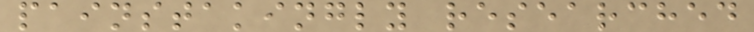painstakingly researched
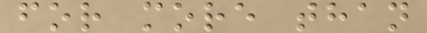for more than
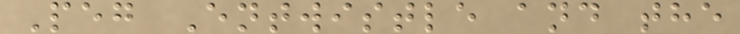Peg Entwistle and the
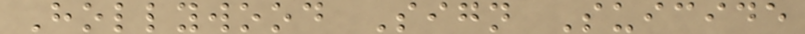Hollywood Sign Suicide
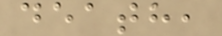death,
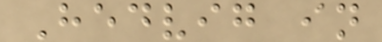Hedvig in
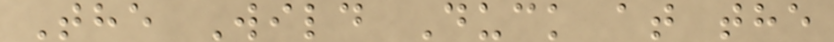The Wild Duck at the
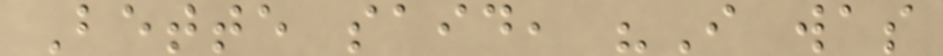Bette said, "I was
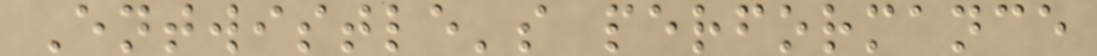Entwistle's performance
